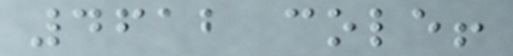4612 cole!
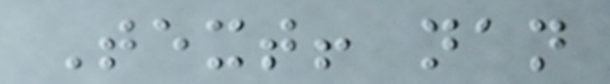Text! nan
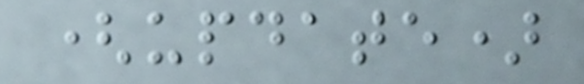(update)
